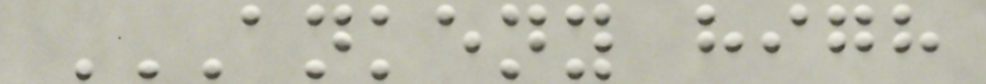ANKENY HIGH
